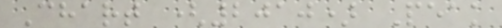Chart (2010) Peak
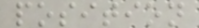position
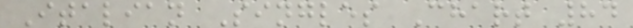Italian Singles Chart 84
